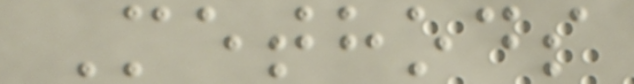Methods
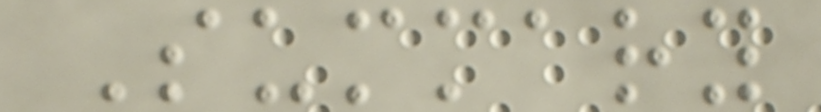Summary
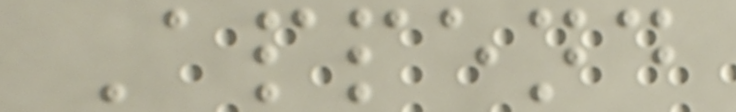Append
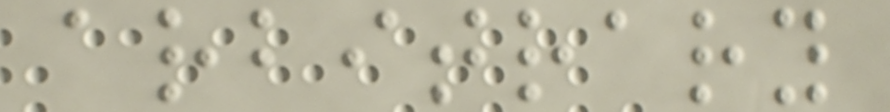arbitrary
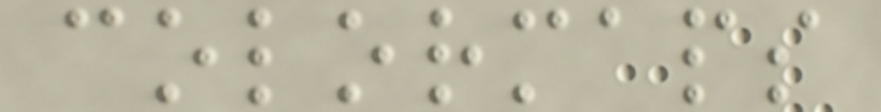colormaps
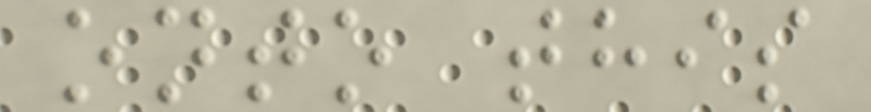onto this
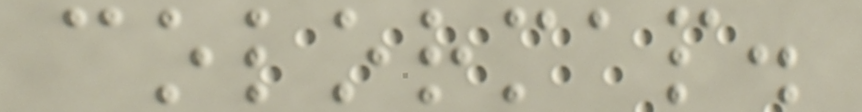colormap.
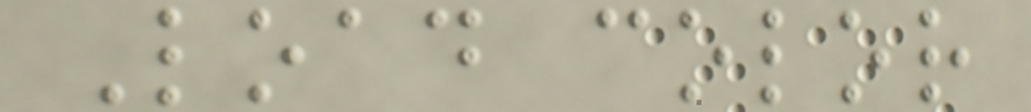Load color
